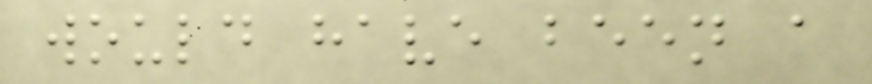would have been a
